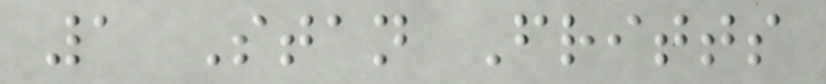1 Stan Fritts
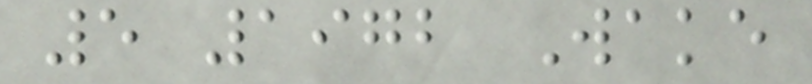5 1972 Wake
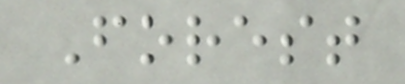Forest
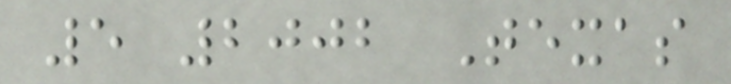5 2002 Texas
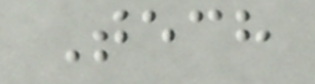Tech
